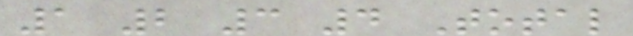1 2 3 4 Total
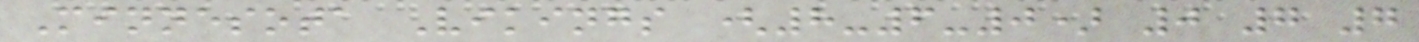Minnesota Vikings (8-6-0) 0 7 7
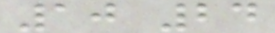10 24
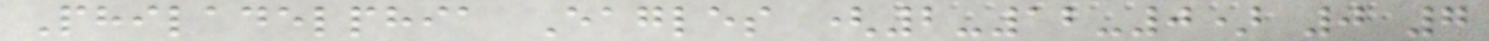Philadelphia Eagles (2-12-0) 0 7
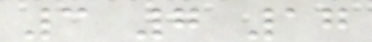3 7 17
